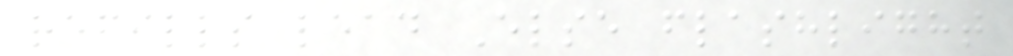refills lead Else flashlight
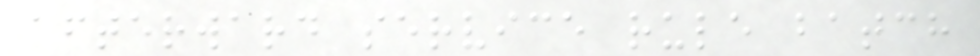afterward service rule batch
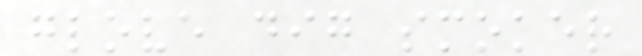glove dig smoker
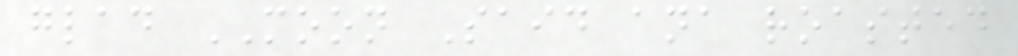glad MOON Said ana roasted
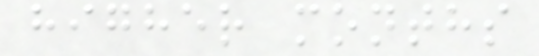higher months
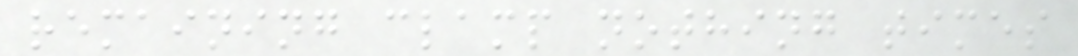remaining clamp nothing times
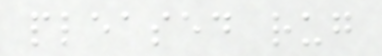pleased rug
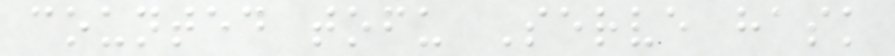counted tofu Serve hask
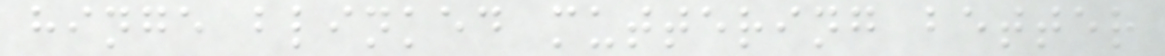hinge blinked muttering better
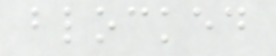blocked
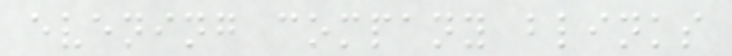evening company blinks
